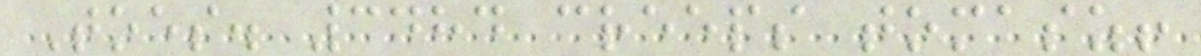Toes. 3484 creeps tomasz!
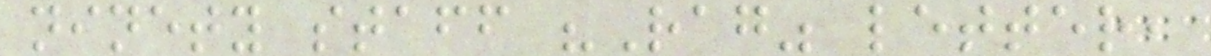ninety staff "Rag" letter,
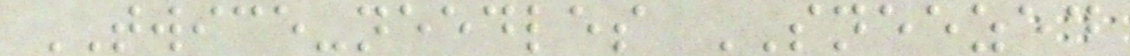TWICE-needles SNEEZED
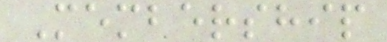Membership
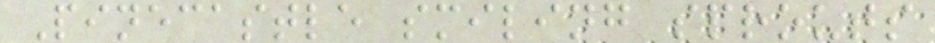Pinecastle smiling sprouts
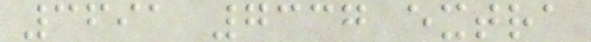3691 7337 extra
